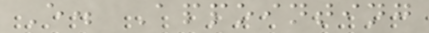E. Appointing
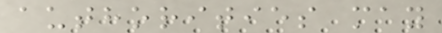authorities may
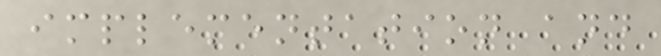implementation and
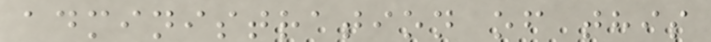administration of this
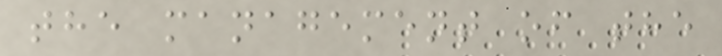the management of the
